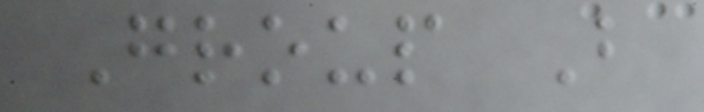Group B
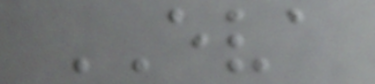EVA
